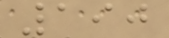190
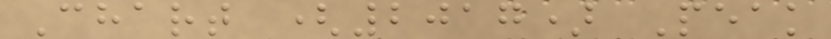Chart (2017) Peak
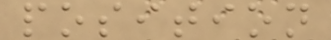position
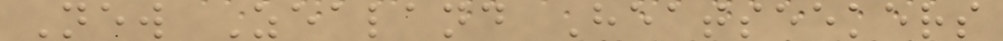New Zealand Heatseekers
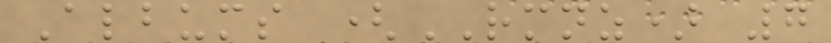Albums (RMNZ) 7
